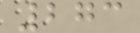273
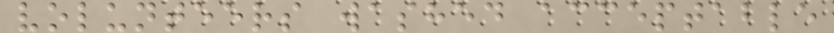volunteers washed acceptable
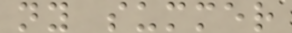ny summer
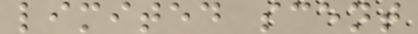limited scent
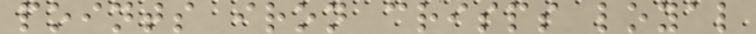points iron crisps loyal
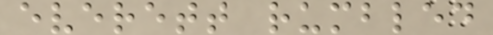everett rumbled
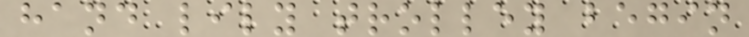hand lily trolley begin
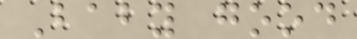Baby good
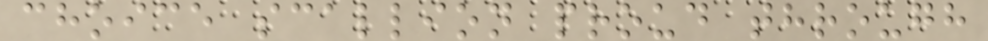choice scallion proud through
